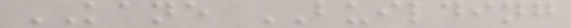KANE BUILDING
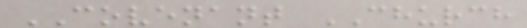COVENANT CHURCH
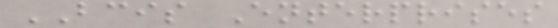BCIS Enterprises
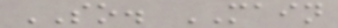SO. MAIN
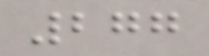277
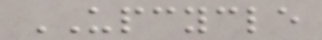UPCYCLE
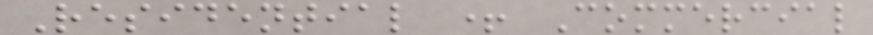Residential + Commercial
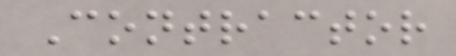Contractor
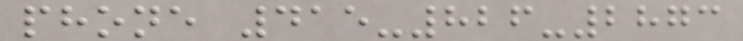phone 415-826-2873
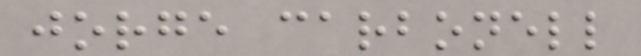jorge carbonell
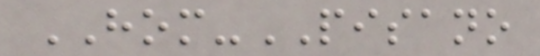HOM-PISANO
